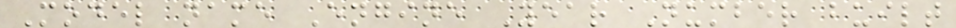Model name Engine Year Number built
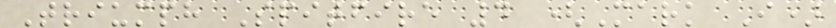Triumph Spitfire 4 (Mark I)
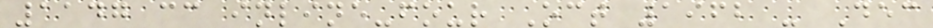1147 cc inline-four Oct 1962 - Dec
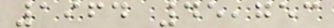1964 45,753
